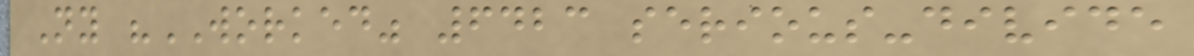Ny "WORKED" 6423 serious-divide
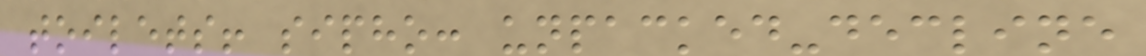toilets! sipho: unpacked-decline
